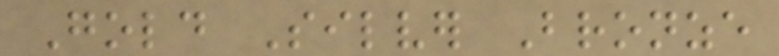Gold Silver Bronze
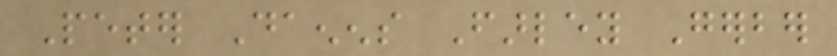Peter Daenens Farley Gerber
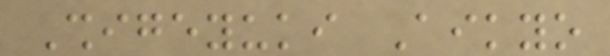Shigeyuki Aikyo
